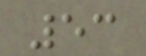53
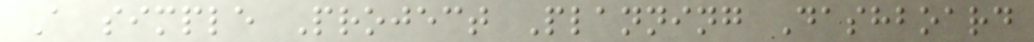A simple Project Planning Dashboard
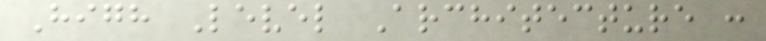High Level Architecture :
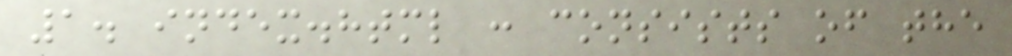1. index.html : consists of the
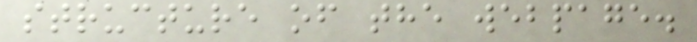structure of the webpage.
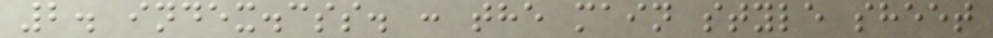2. index.css. : the main style sheet
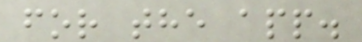for the app.
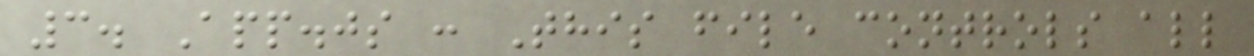3. App.js : This file controls all
